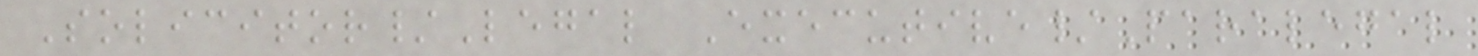Solicitor/Legal Executive/Paralegal
